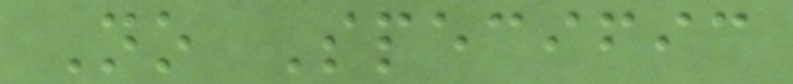No Specific
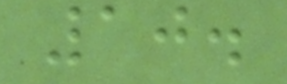10.
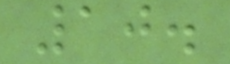10.
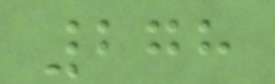278
